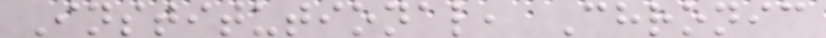Institutional, Chronic
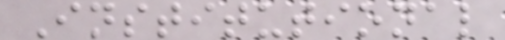Institutional
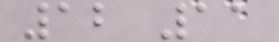12 11
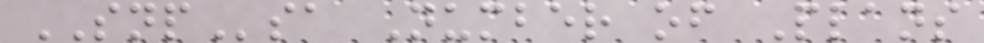SNPsa Number of Plans
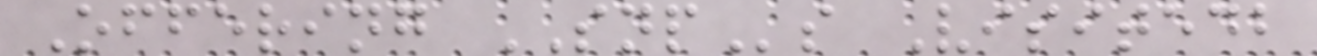Offering SNPs Visitedb
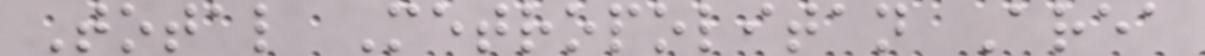Total Metropolitan Area
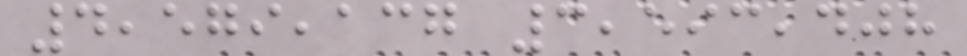4,579,137 3,593,408
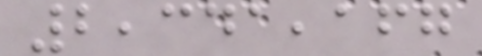2,341,167
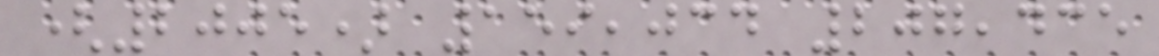(2005) 159,034 207,435
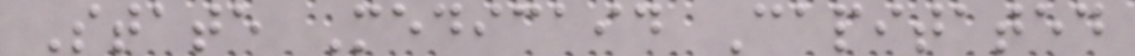State Medicaid Capitated
